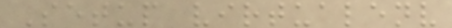Setup virtualenv
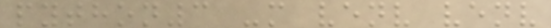python3 -m venv venv
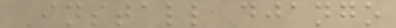Install django
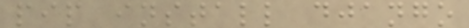pip install django
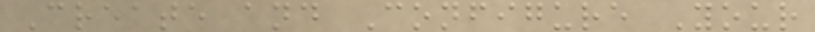Create and Configure Your
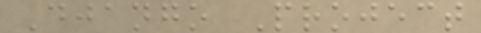Django Project
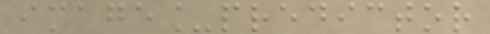image_predictor
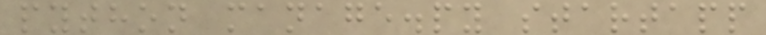python manage.py startapp
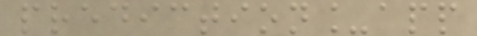prediction_app
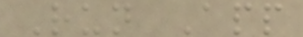Run App
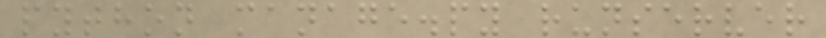python manage.py runserver
